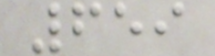659
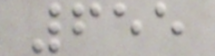655
